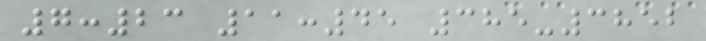7:23 11:45 385-3852
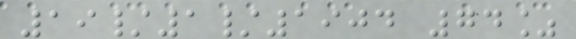19/1/1904 74%
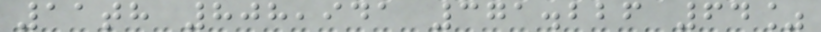11th 808,941 371.226 64%
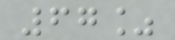67%
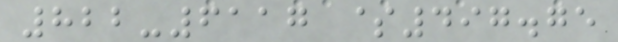822-6117 $497.75
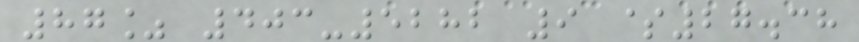87% 403-5282 9 $27.38
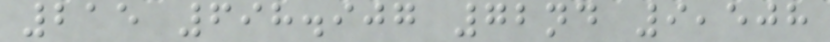215 698.907 72nd 9,508
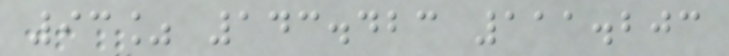93% 143.423 111.203
